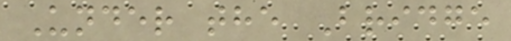Under the Bridge
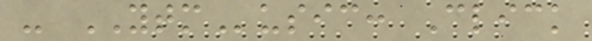- YTMusic: Click
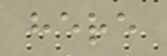here
